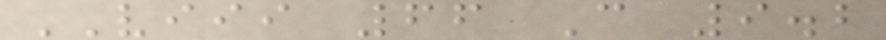VIII 66 C 9.2
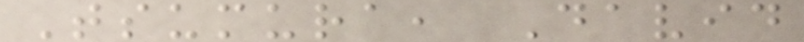Tsumura, David
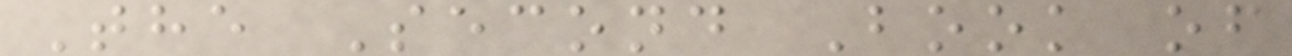The Second Book of
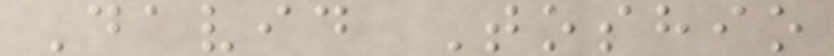David Toshio
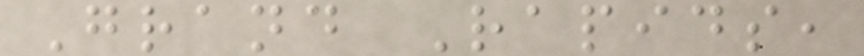Grand Rapids,
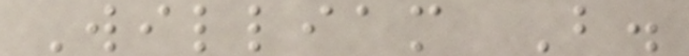William B.
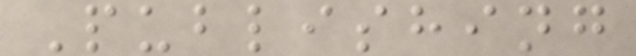Publishing
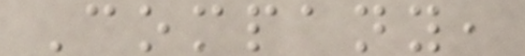Company,
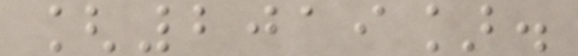[2019].
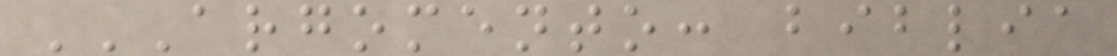ARGOMENTO: BIBLIA
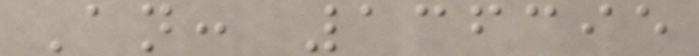An: 136395
